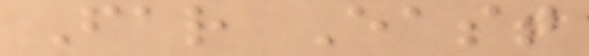Far East
